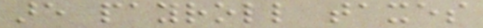are payroll taxes
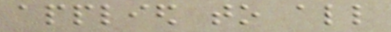applied to all
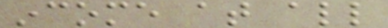income at all
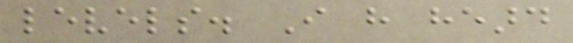levels. I have heard
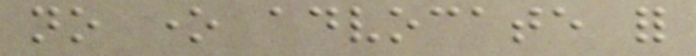no one advocate for
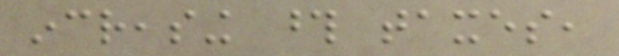increasing those taxes,
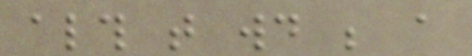although that would be a
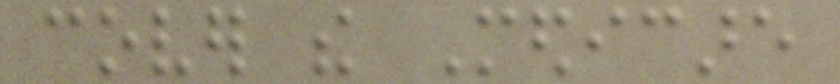cover the Medicare
